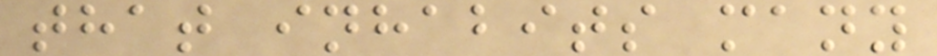that inhabits many
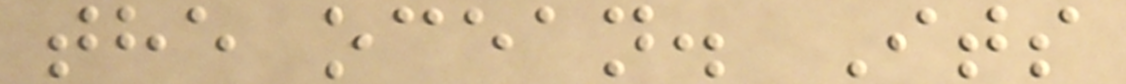the ocean. Its
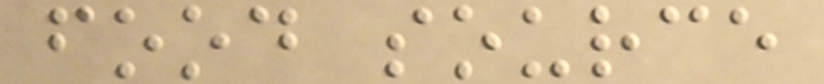food source
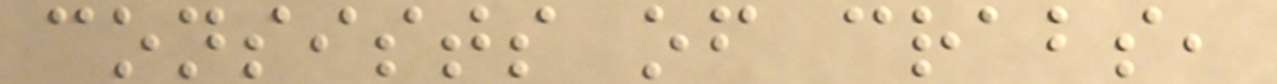consists of crabs,
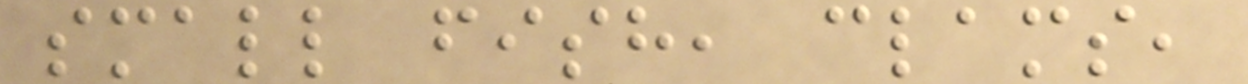small fish, clams,
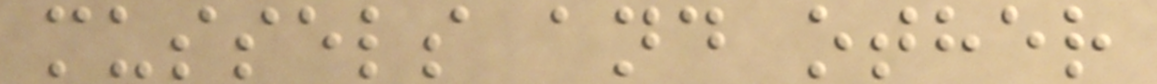mussels and other
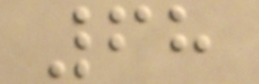68
